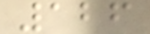126
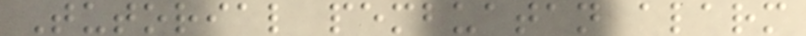Tutorial pembuatan alarm
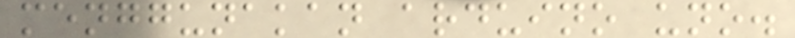menggunakan arduino uno.
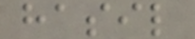hasil
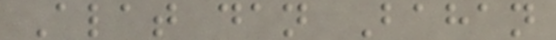Alat dan Bahan
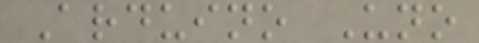Arduino Uno
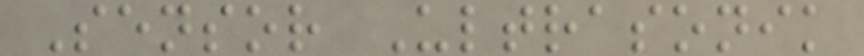Sensor Ultrasonik
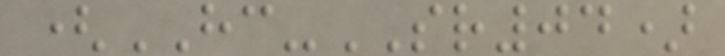(HC-SR04)
